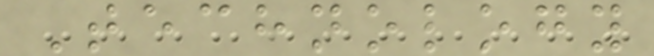Technology
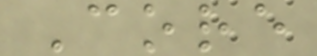Core
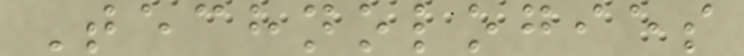Technologies
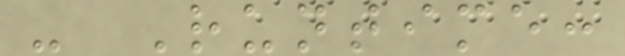- Runtime:
